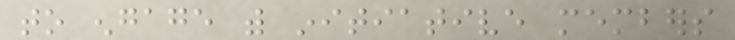to engage with initiative members
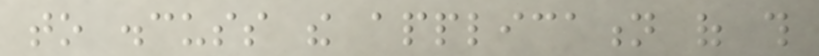to discuss the application of this
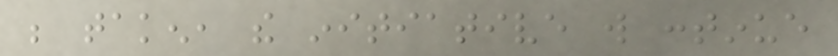be taken, the initiative will continue
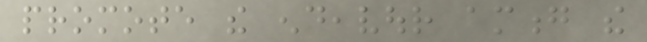promote the endeavour among the
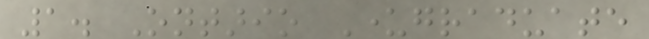1. Ontario Undergraduate
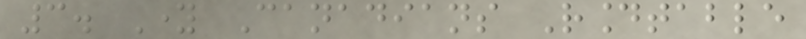3. Young Canadians Roundtable
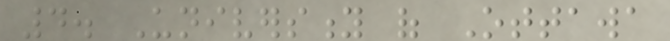4. University of Ottawa
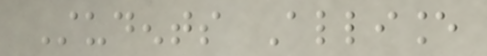Students Alliance
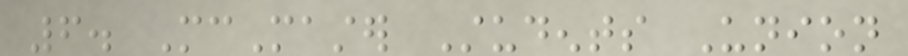6. McMaster Students Union
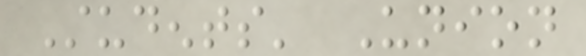Students' Union
